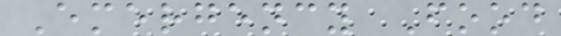Emergency Food
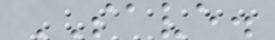SAVE.
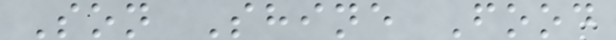Son Shine Food
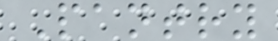Pantry
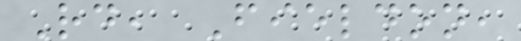Rd, Fieldon,
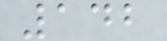142
